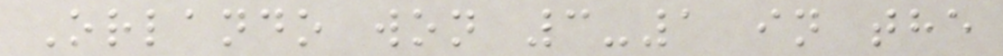Orlando won 3-1 in the
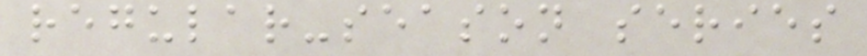regular-season series
